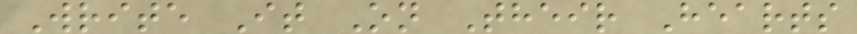Write It On Their Hearts
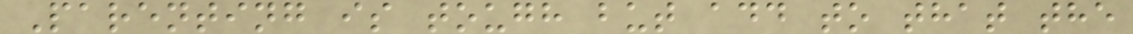Parenting is tough but add to that the
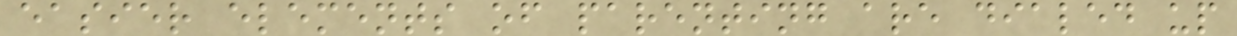easier elements of parenting are dialed up
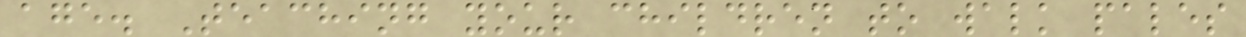age. Teaching your children to walk pales
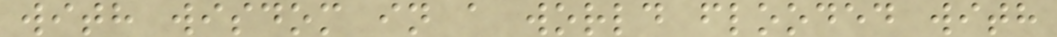with wisdom in a world flooded with
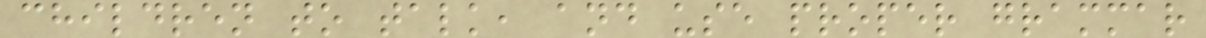children to talk, and use proper grammar
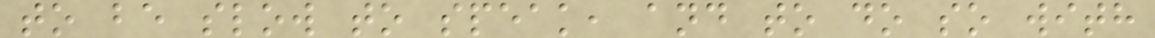to be slow to speak, and to do so with
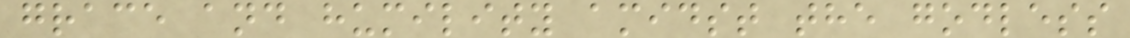grace and humility amidst the godless
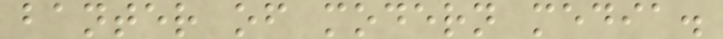banter of modern media.
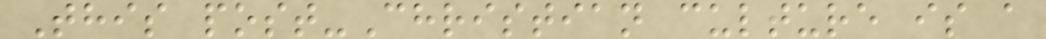This post-Christian culture is a
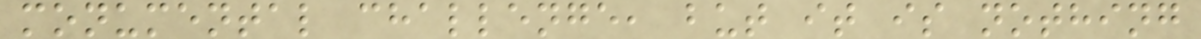monumental challenge, but it is nothing
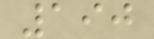190
